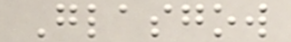Glasgow
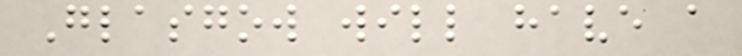Glasgow will have a
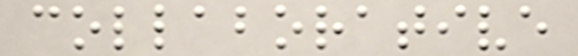collaborative
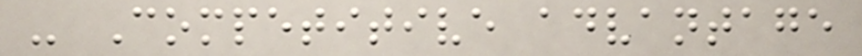- Competitive advantage
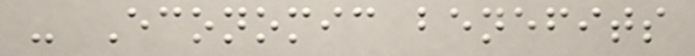- Economic benefits
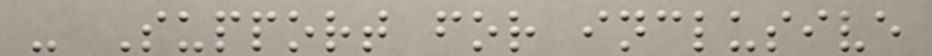- Support for inclusive
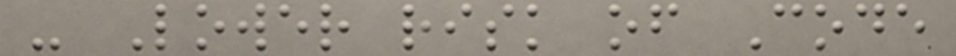- Lower risk of Code
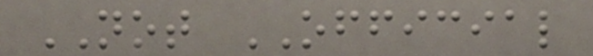NOT OFFICIAL
